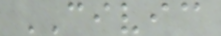CIVIC
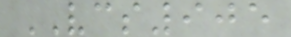VCS905
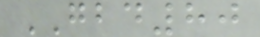GBD80
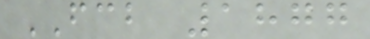FCB 1877
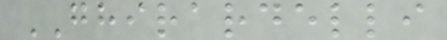GHIRARDELLI
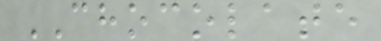CHOCOLATE
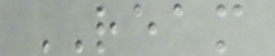REAM
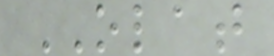OLAT
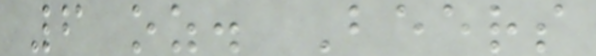6 oz. Beers
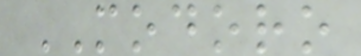MODORO
